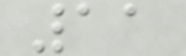11
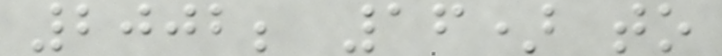2002; 16) to
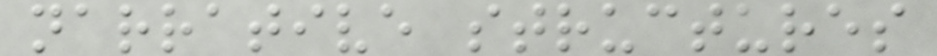narrative structures
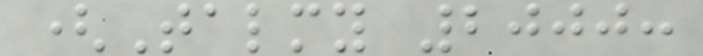(Talmy 2000:
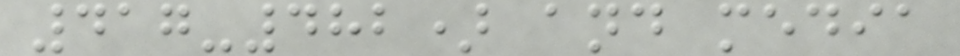417-482) and media
